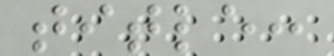title:
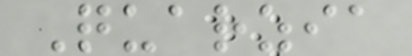Quarzia
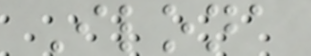Ilona
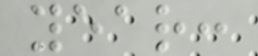year:
